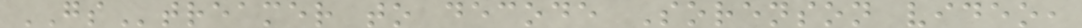GStreamer to decode Sorenson video,
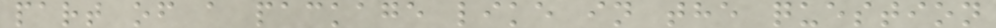part of a package like in the question
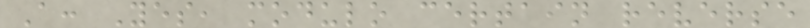A: Yes, modulo certain reverse
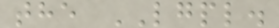the LGPL.
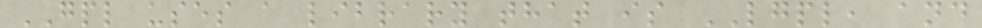GPL uses a library that is LGPL, and
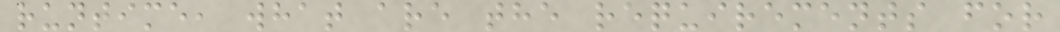runtime, what are the requirements for
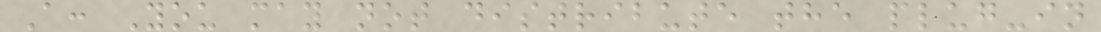A: You may not distribute the plug-in
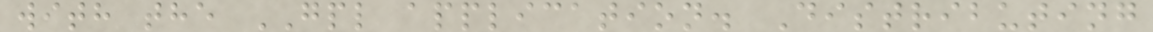with the GPL application. Distributing
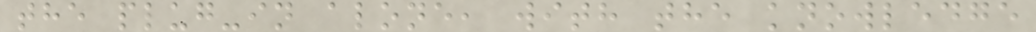the plug-in alone, with the knowledge
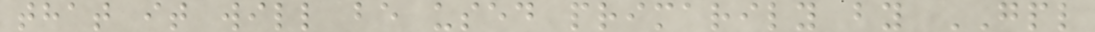that it will be used primarily by GPL
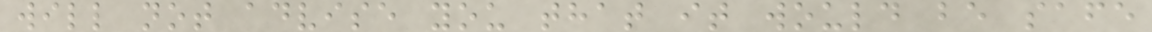will not advise you that it would be safe
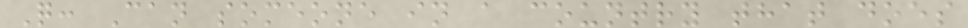Q: Can someone in a country that does
